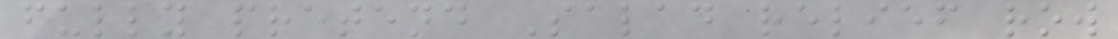fully pretend Salad relief row
